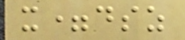x=dsz
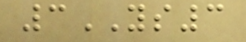3YS3
